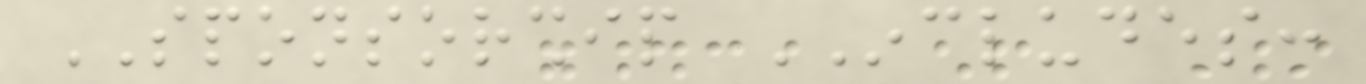SPONSORSHIP INCLUDES:
